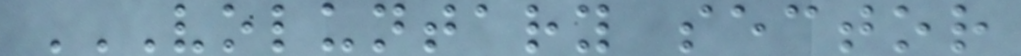VOLUNTARY SECTOR
